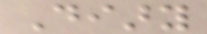Diary
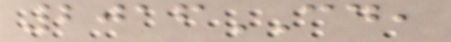2016CD,
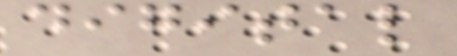digital
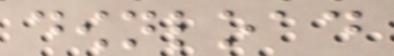download
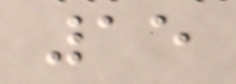15
